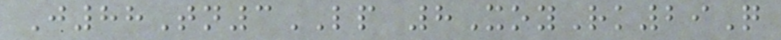J88Tn3LP 8XoyRk29Q
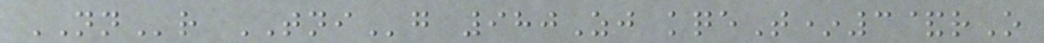NNr TNIg 980Zj kqeT*3&rO
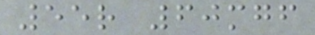55r 60mgf
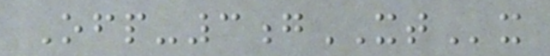Ofp-3gXTx
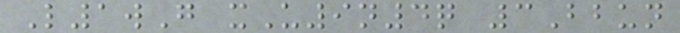L1wG xU9n4q 3Bbun
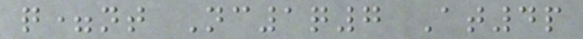q=nt Nc1q7 At4p
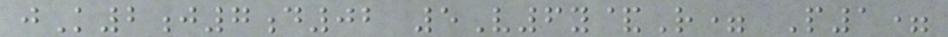jK2j7d02 5V6y&R= P1=
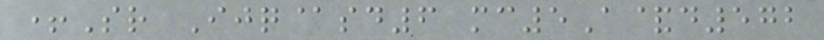+Sr Ijq@sd6 mc5A&d572
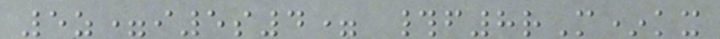5z=i5s4= #f8rM*kx
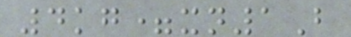4kg=xn1B
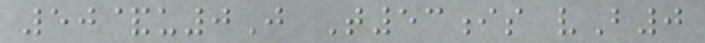50&u0J T53is vB0
